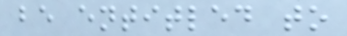be entitled to
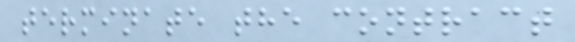terminate the contract
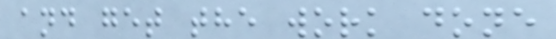and get the work done
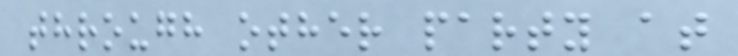through other party at
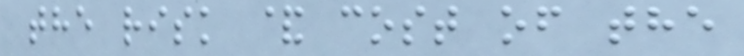the risk & cost of the
